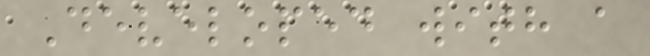Developed with a
